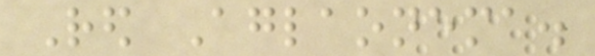Red Aglaonema.
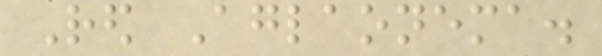Red Aglaonema.
